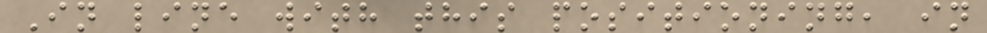In line with this positioning, in
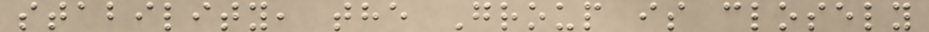stability, the Group is closely
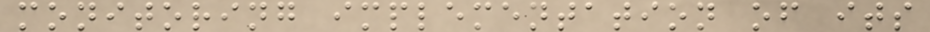monitoring implementation of its
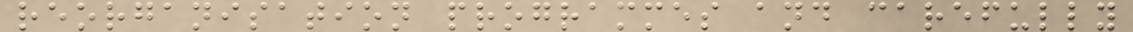reorganisation programmes and carefully
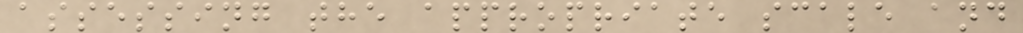assessing the appropriate scale and
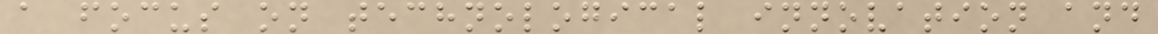a focus on technological innovation and
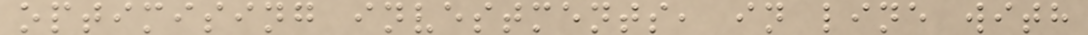optimising investments, in line with
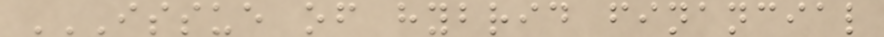ISSUE OF HYBRID FINANCIAL
